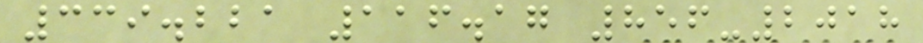339.221 116.17 856-2018
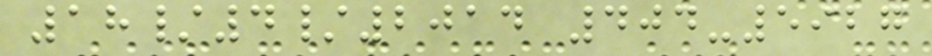18/4/2014 404-5927
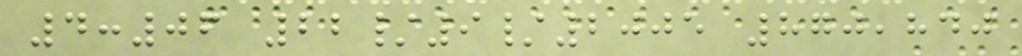4:06 22/9/2005 870,840
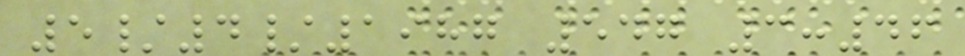5/4/1987 547 3:46
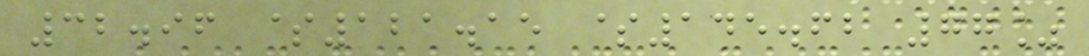32.96 $121.15 $145.62 77%
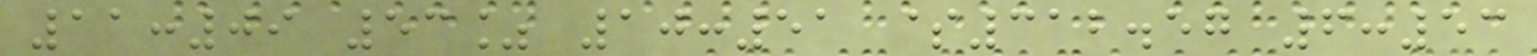11:09 53% 10:51 $312.57 6:53
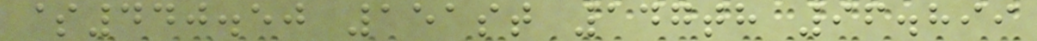$440.50 151st 147th 96.899
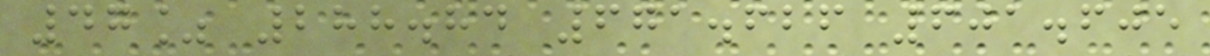47% 288.84 671.626 601.605
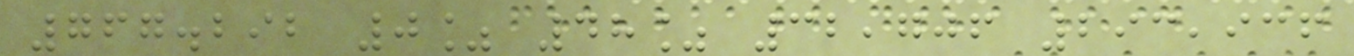767.292 0% 48% 32,706 293,936
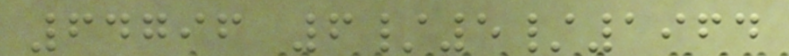64796 6/5/1964
